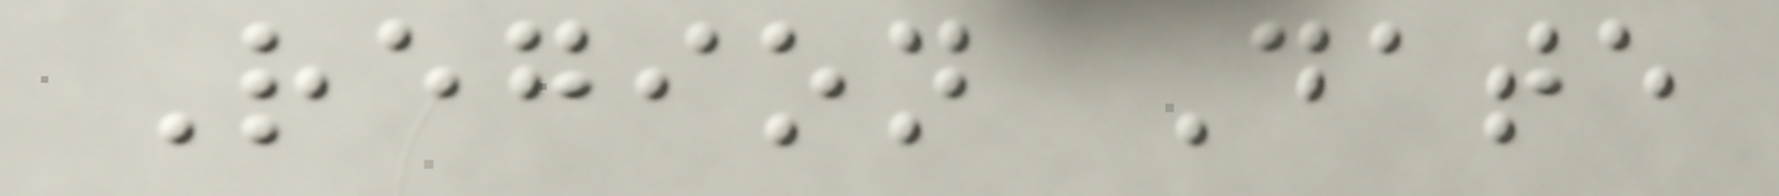Region Date
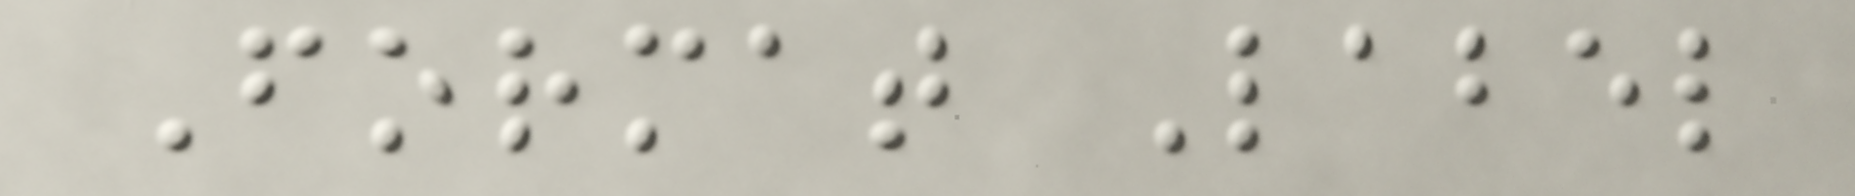Format Label
